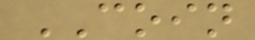COIN
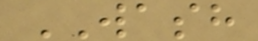WASH
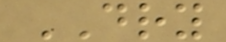DRY
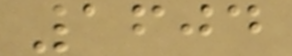1604
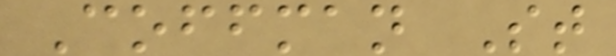Coffman St
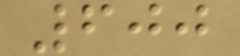600
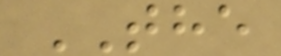THE
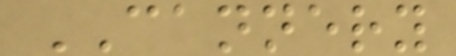CANNERY
